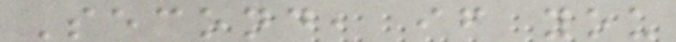Second, if you
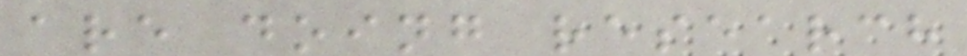are doing research
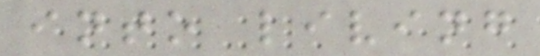into living
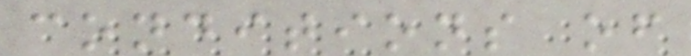conditions of
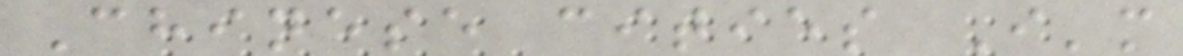Chinese cities I'm
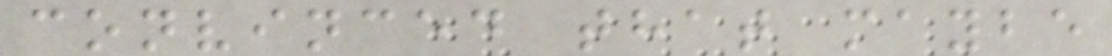convinced that maybe
